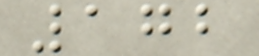172
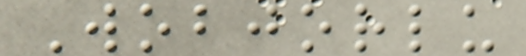Wobjorlu
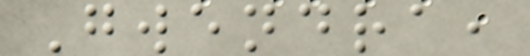Gwendra,
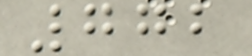772
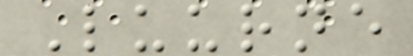Luurne
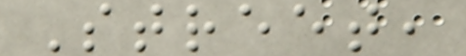Street,
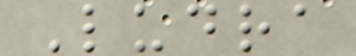Ludra
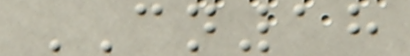CN18
